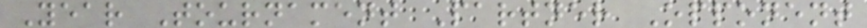Year Tournament Partner Opponent
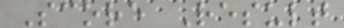Score Result
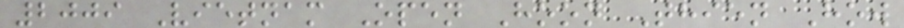2009 Vietnam Open Hoon Thien How
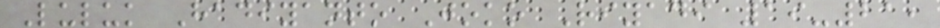Luluk Hadiyanto Joko Riyadi 19-21,
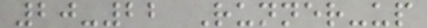20-22 Runner-up
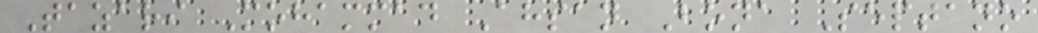Tazari Mohammad Ahsan Bona Septano
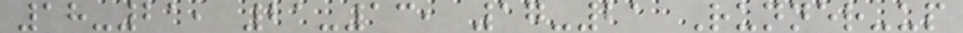18-21, 21-13, 17-21 Runner-up
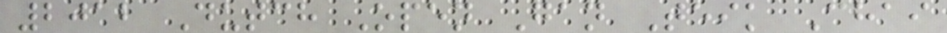2012 Dutch Open Gan Teik Chai
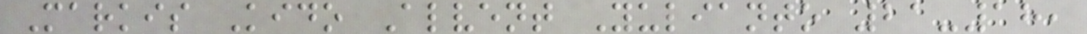Markis Kido Alvent Yulianto 21-18,
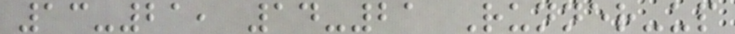13-21, 14-21 Runner-up
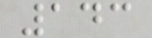143
